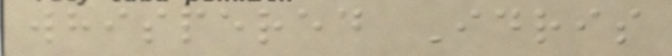whispered Idris
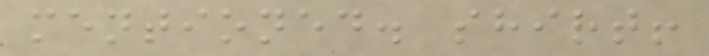mentioned. shirt!
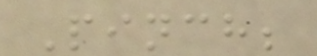Pinch;
